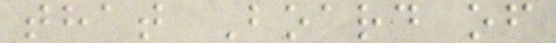that Board of
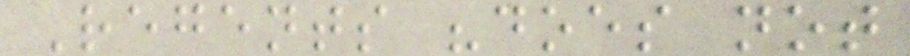Regents "does not
